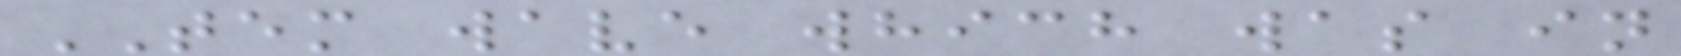TEM wave which was in
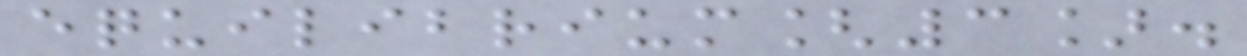equilibrium[3].
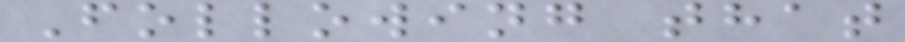Following that
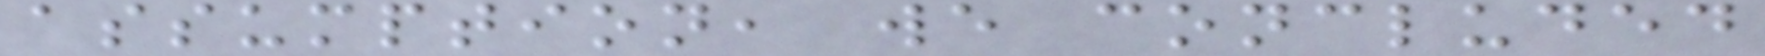assumption, we concluded
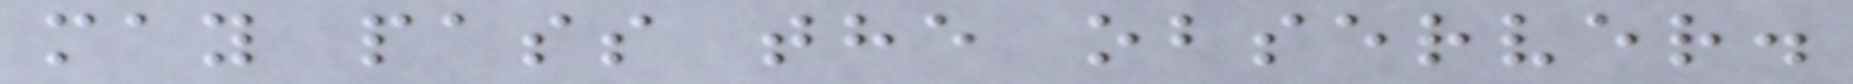may pass the observer.
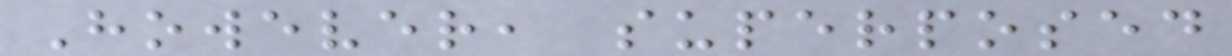However, superposed
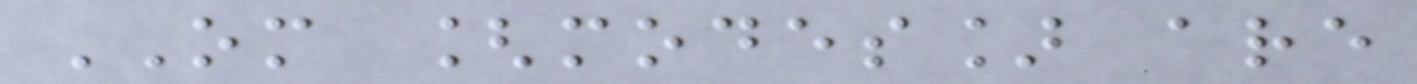OM [modes] are
